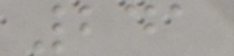241
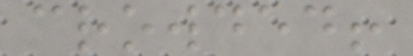crowded!
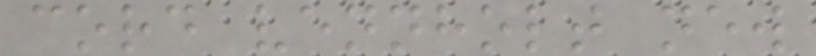cord vennholt new
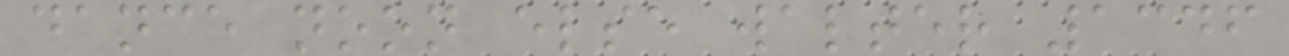dance noon else walter 1346
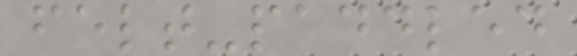felt-paddled
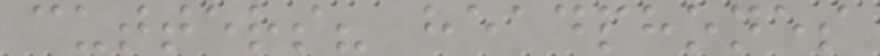cutters? headphones
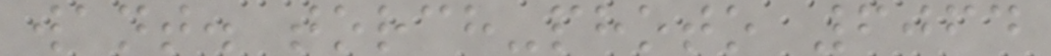want. torch-photo 6064
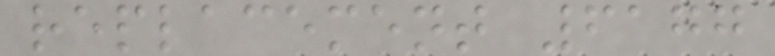replacement 6177
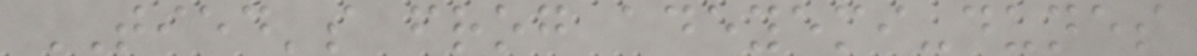TIED's frog adeyemi-dunes
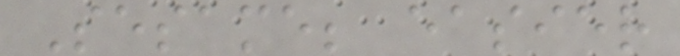Sesame; easier
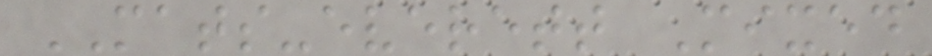MATS-everett Mixed
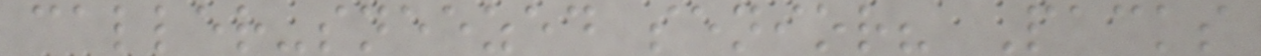caller-sneezed senior? Packs
